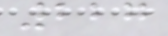227
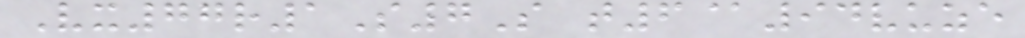Vx77r1S7S t6@94vuze
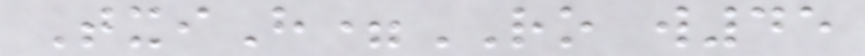TxiH=RO w45
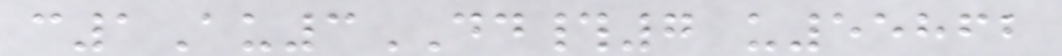c1Au3DD#7 u55862
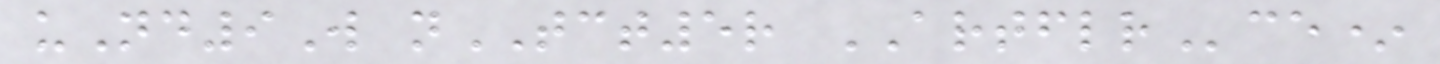uNd9W nTCT5r ARTFLRce*
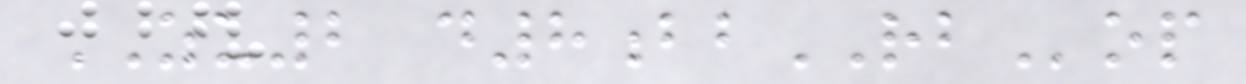ZU2 d8bbRBop
